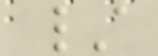/
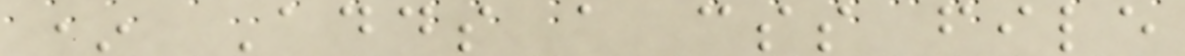* Adds a css file
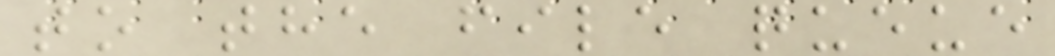to the file queue
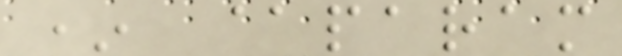* @param
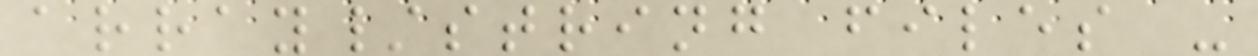array/string files -
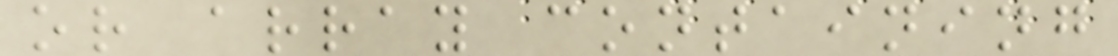or array containing
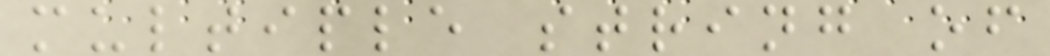multiple string of
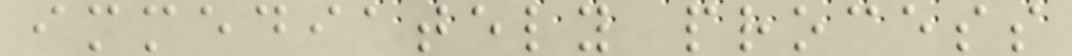immediately process
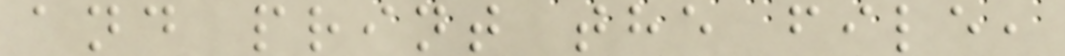and print the file,
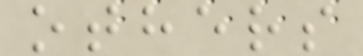others
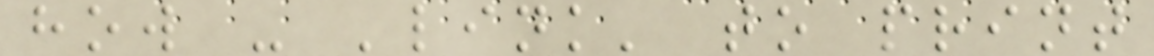how - 'link' to print
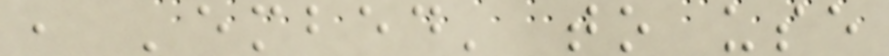, 'embed' to use
